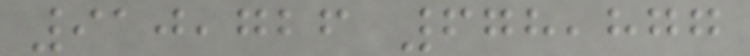910,726 678,877
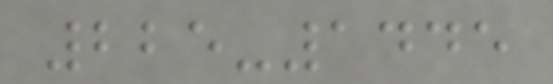225-1445
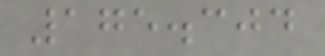175.304
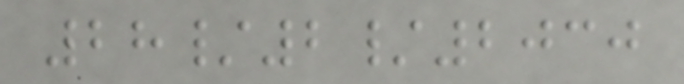28/2/2030
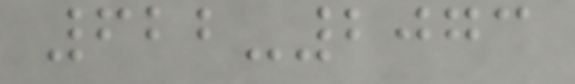622-2073
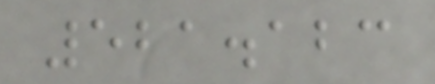521.123
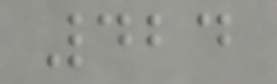424
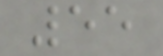55
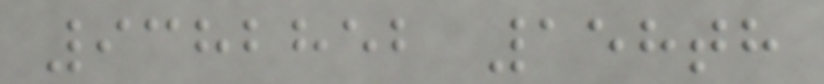9382852 158th
